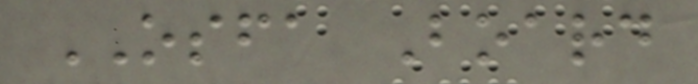OSFA Board
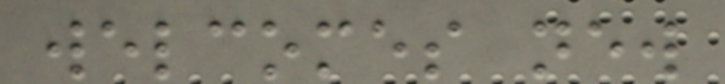welcomes new
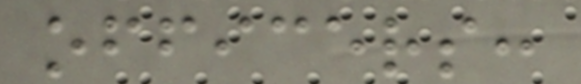officers:
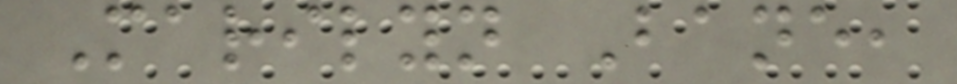Marilyn Bane,
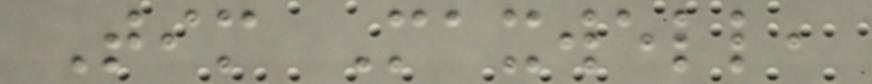Tim Maxwell,
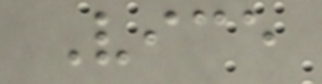Vice
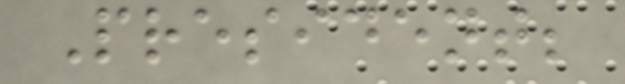President;
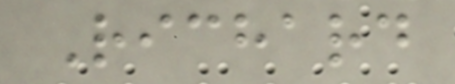Richard
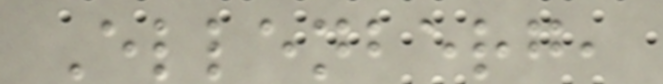Ellenberg,
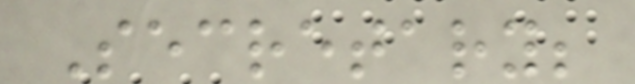Secretary;
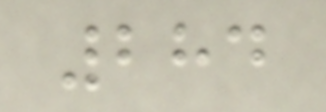284
